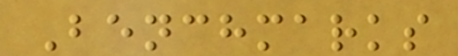Benchmarks
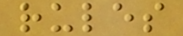rules
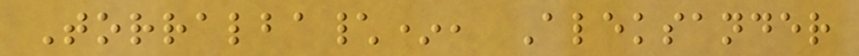Torralba\*, Aleksander
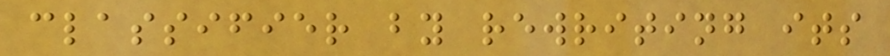classifier by rewriting its
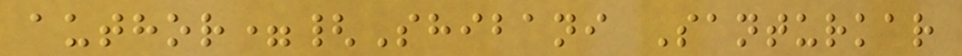author={Shibani Santurkar
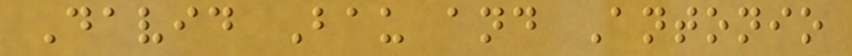David Bau and Antonio
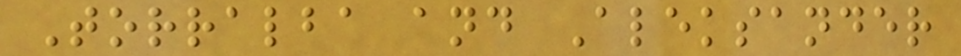Torralba and Aleksander
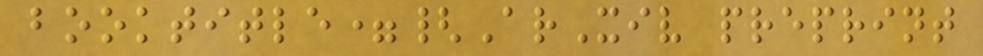booktitle={ArXiv preprint
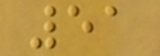51
